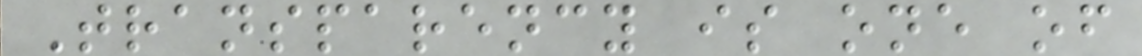Transparency is one of
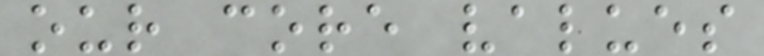our core values
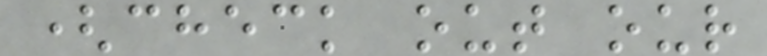(check out our
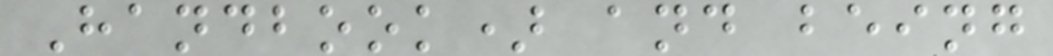Handbook) and being
